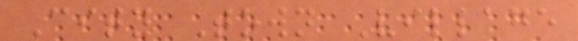City Town Village
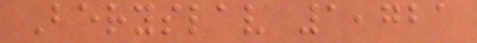Beryslav 1,721
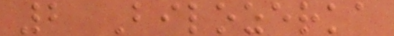2 Bilozerka
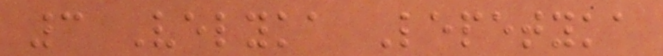3 Velyka Lepetyka
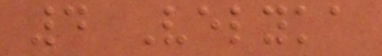4 Velyka
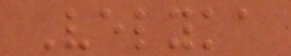Velyka
